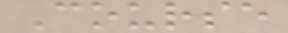Course
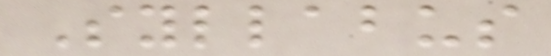Syllabus
